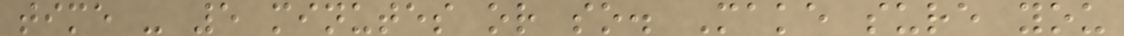time - 5 minutes or so. Make sure you
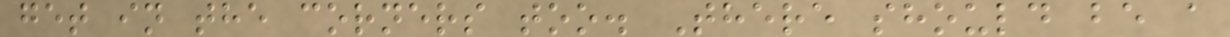get in the corners too. There should be a
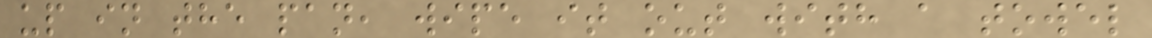up in the pan, wipe it out with a towel
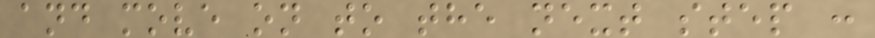and move on to the next step :
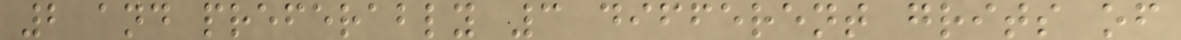2 and preferably 3 different grits of
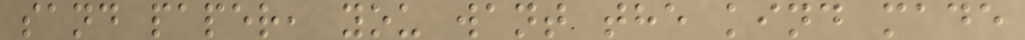sand paper, you want the kind made
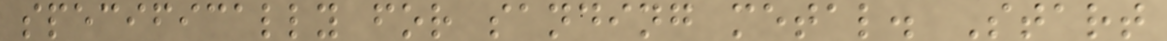specifically for sanding metal. Start
